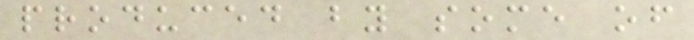produced by some of
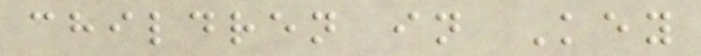children in Key
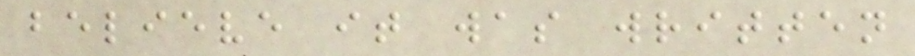believe it was written
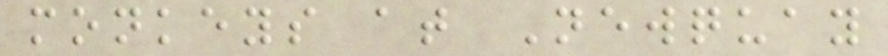monkeys at Newquay
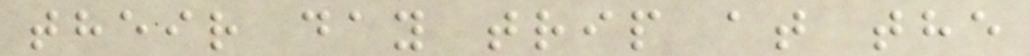their day trip at the
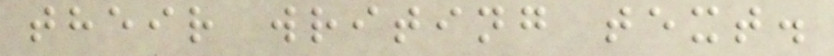their writing text.
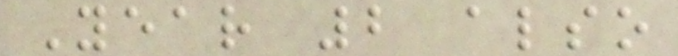Year 2 also
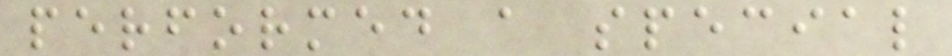performed a special
